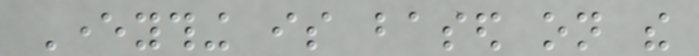Everything is based on the
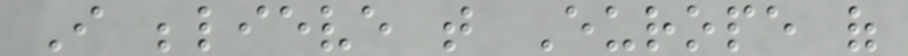I believe that Europe of
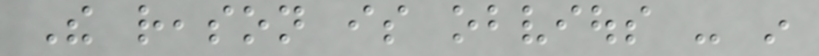The reason is obvious - in
